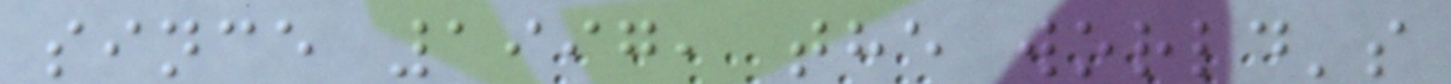since 1997, the world's
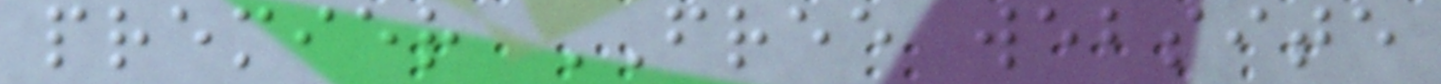premier FREE website
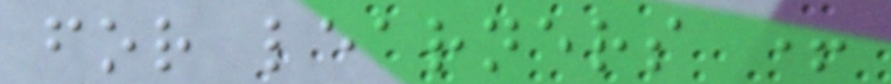for learners +
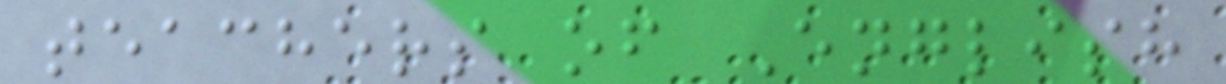teachers of English
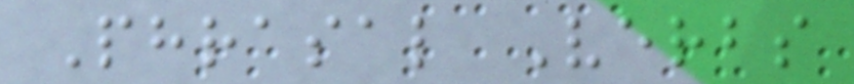Phrasal Verbs
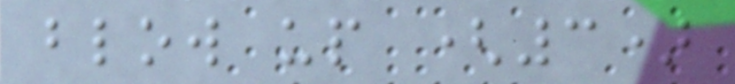blow up (3)
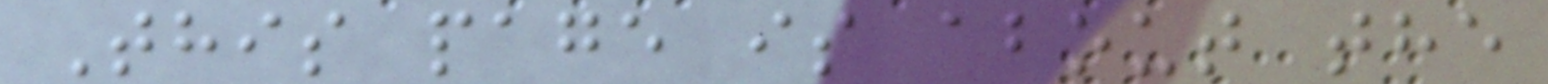This page is about the
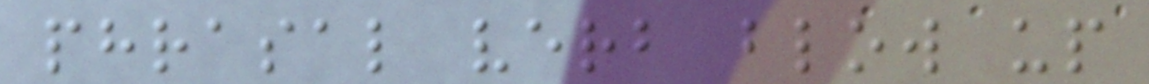phrasal verb blow up
